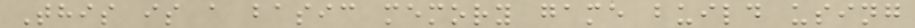This is a basic memory game build using
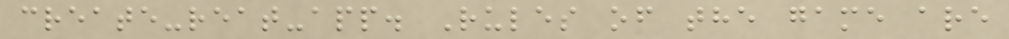create-reat-app. Rules of the game are
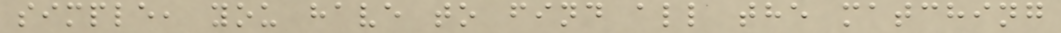simple, you have to find all the matching
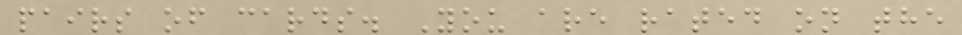pairs of cards. You are rated on the
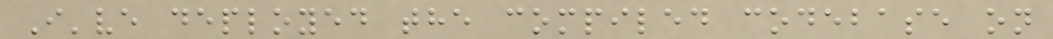I've deployed the compiled codebase on
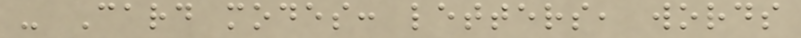- Card modes: letters, words
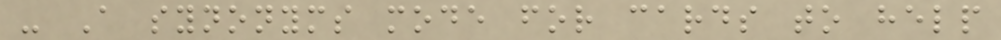- A synonyms mode for cards to help
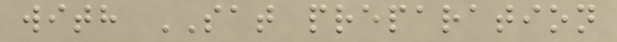with SAT preparation
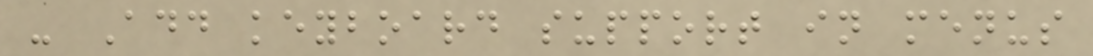- Add keyboard support in menus
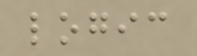logic
